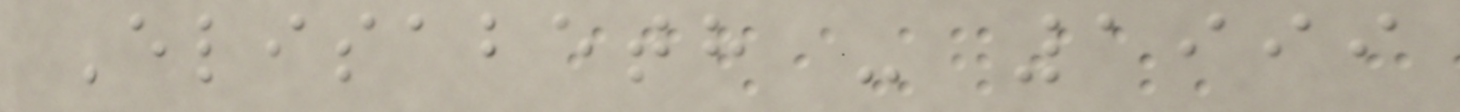Elisabeth - 1999
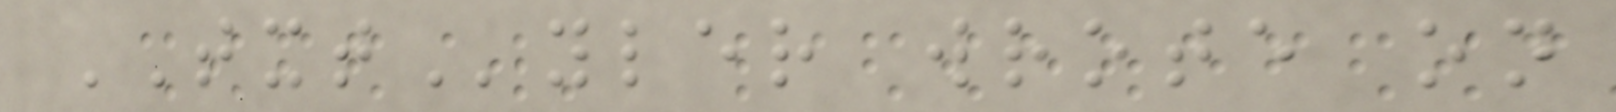TXTyler wrote on
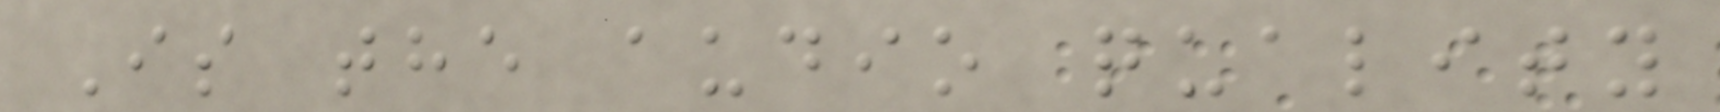Is the audio quality
